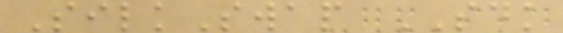SilkSwap SDK
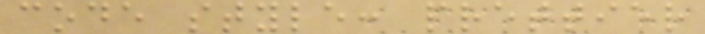code style: prettier
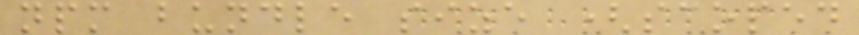npm bundle size (scoped
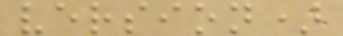version)
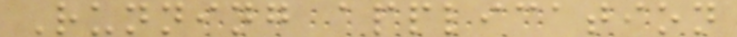Running application
